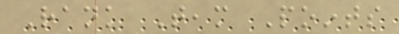Rank Team Points
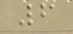6
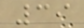39
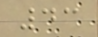43
